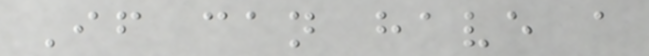If can have a
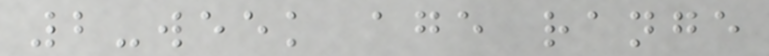2-week age range
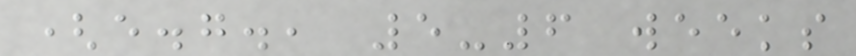(e.g., 5-6 weeks
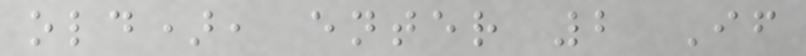old), enter 2 If
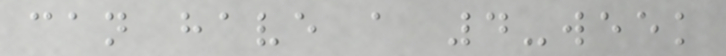can have a 4-week
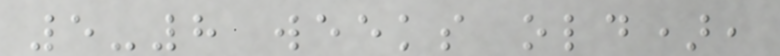5-8 weeks old),
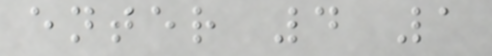enter 4 1
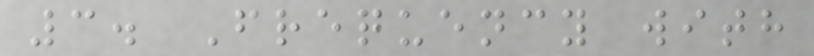3. Frequency with
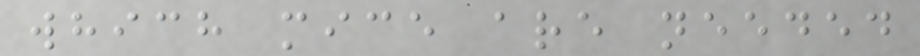which mice are needed
